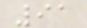91
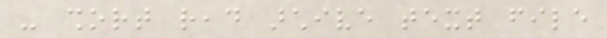- short read archive text file
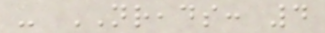- NREADS: 4
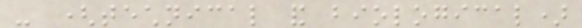- (technical and biological)
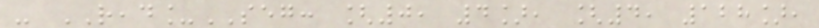- READ_SEG: [0, 4], [4, 128],
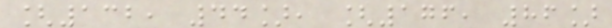[132, 44], [176, 86]
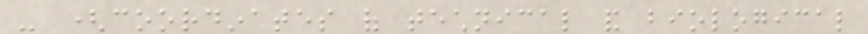- (coordinates of technical and biological
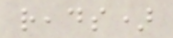reads)
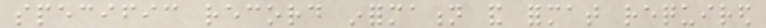specific record information and format required
